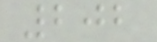202
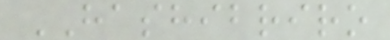HASHIBRIRO
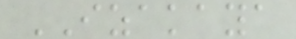IZAKAYA
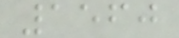1560
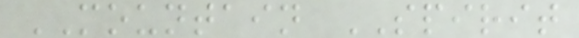MOUNTAIN SPIRIT
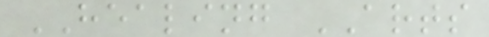HEALING ARTS
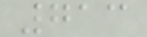713
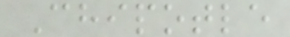Chipotle
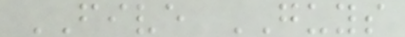FIVE GUYS
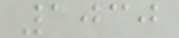1030
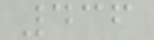436
